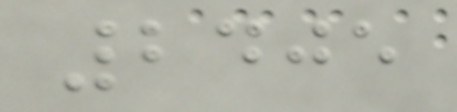2405
